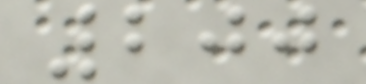200
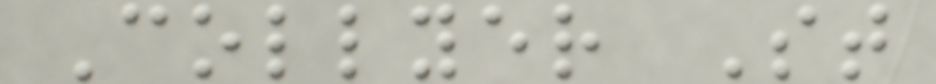Collyer St
